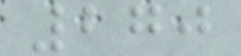270
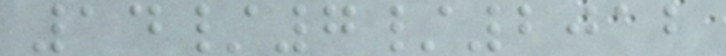14/7/2012
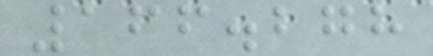166.278
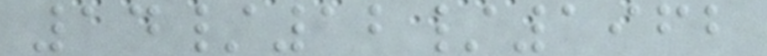14/12/1962
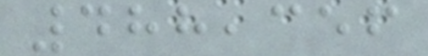488,356
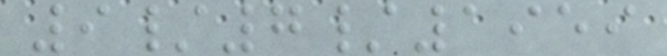9/7/1959
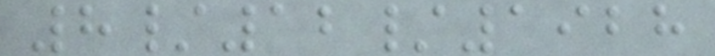8/12/1928
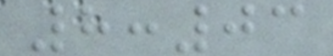8:03
